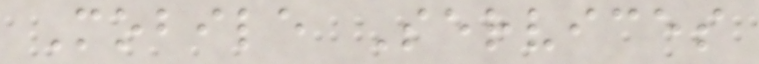Mobile Services
